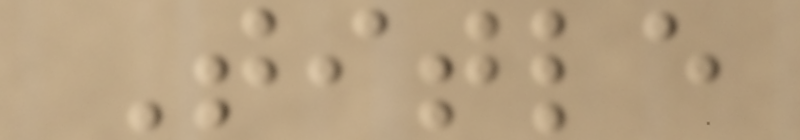Title
